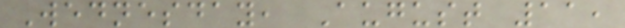Wednesday, August 11,
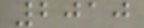2010
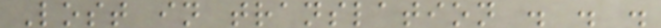Lost in translation . . .
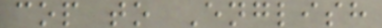cop to English
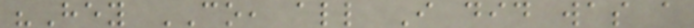"Hey CO, all I did was a
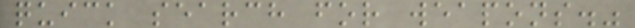quick search for weapons."
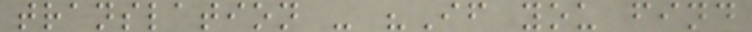translation - "If you find
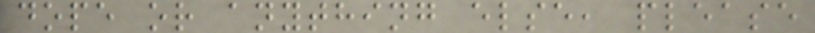dope or anything else, please
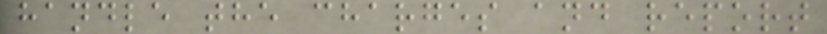handle the charges and report
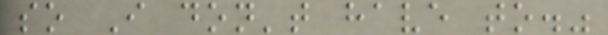so I don't have to."
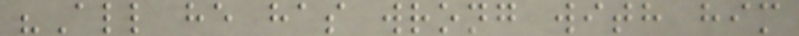"All he has wrong with him
